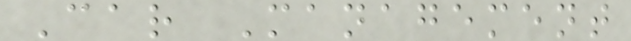Car Management
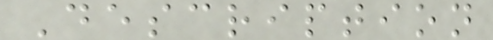Description
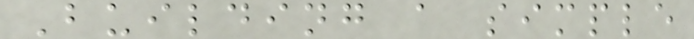Building a simple
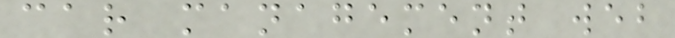car management web
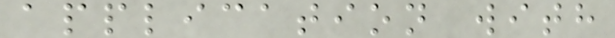application with
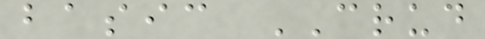basic CRUD
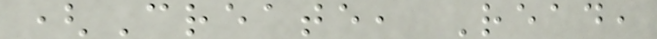(Create, Read,
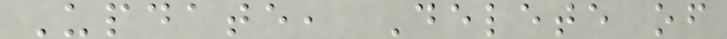Update, Delete of
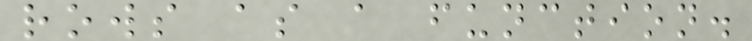rows as a function.
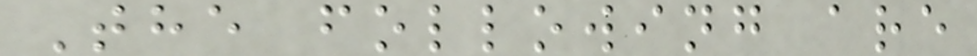The following are
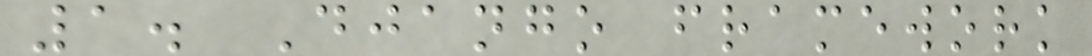1. Django framework
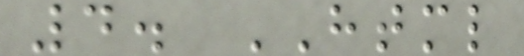4. HTML
